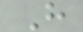H
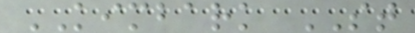KIMBARK ST
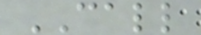CALL
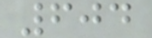604
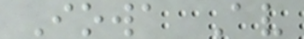Iowa Av
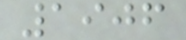1906
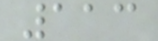113
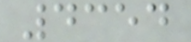4354
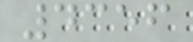4356
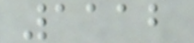1112
